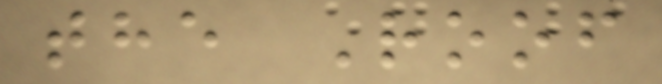the Roof
